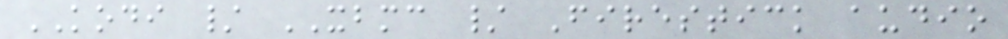KODI / XBMC / Firestick audio
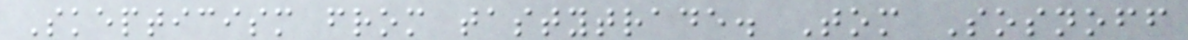Skepticism from tastytrade. Tom Sosnoff
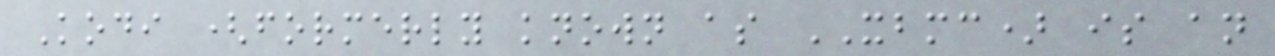Kodi (formerly known as XBMC) is an
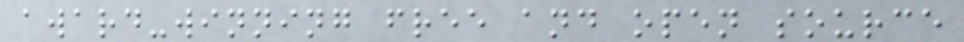award-winning free and open source
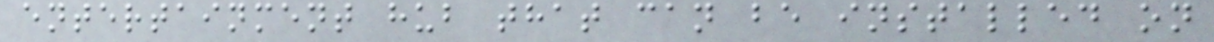entertainment hub that can be installed on
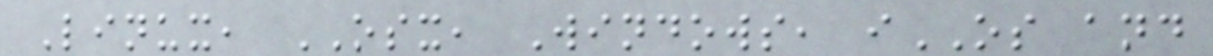Linux, OSX, Windows, iOS and
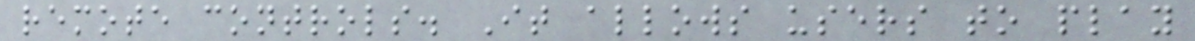remote controls. It allows users to play
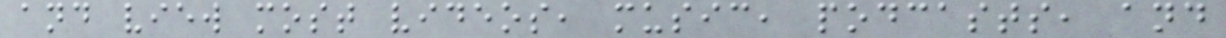and view most videos, music, podcasts, and
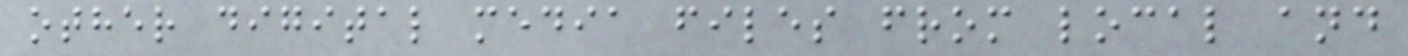other digital media files from local and
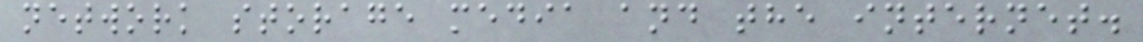network storage media and the internet.
